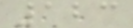123
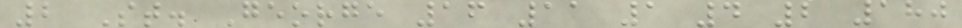2 St. George 16 11 1 4 2 180
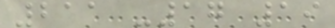211 -17 19
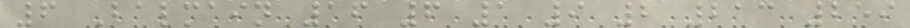6 Balmain 16 6 1 9 2 213 259
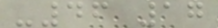-46 17
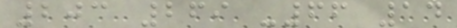203 269 -66 14
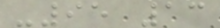-95 13
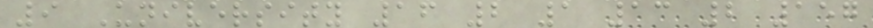9 University 16 2 1 13 2 157
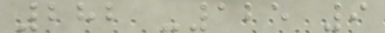282 -125 9
